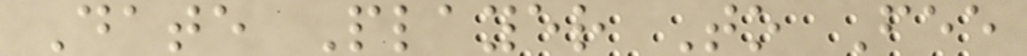Date Player To Fee
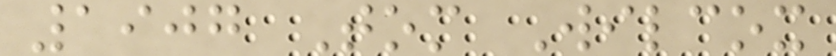1907 Tom Wilcox
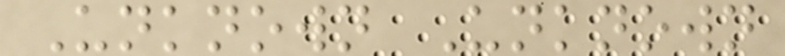Unknown Unknown
